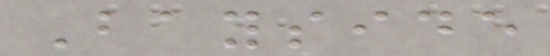Bayside
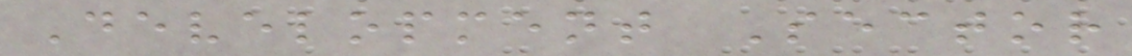Development Sector
